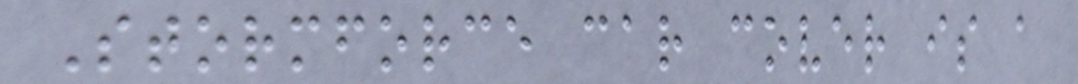Stormforce car cover is a
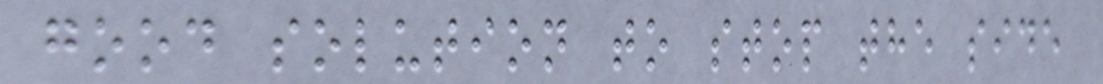good solution to stop the side
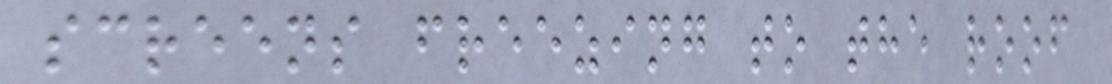screens freezing to the roof
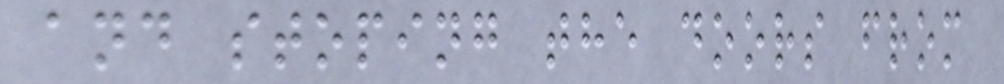and stoping the doors from
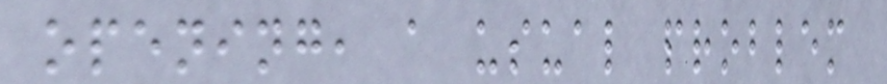opening, a usual problem
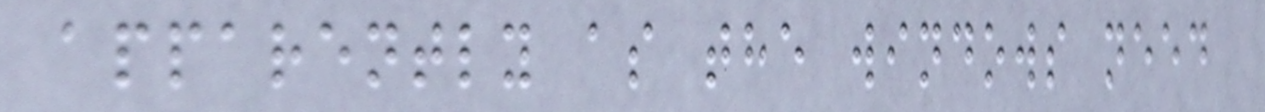apparently as the windows need
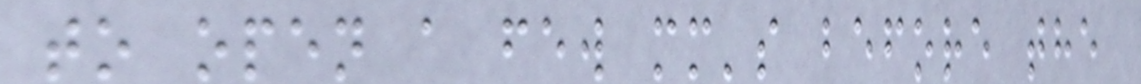to open a few mm's before the
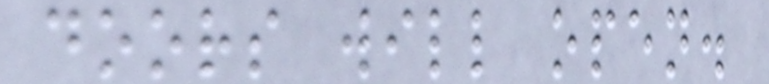doors will open.
